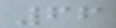66
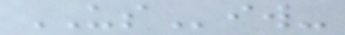USiw-
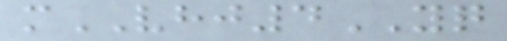mVHJ4YQ
